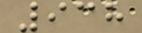938
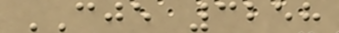CJE 3258
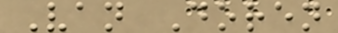Van Doren
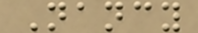Nancy
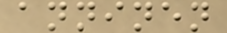anninen
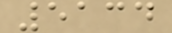5134
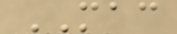MAC
